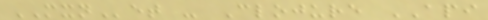MXNet - Clojure API
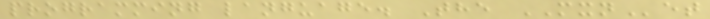programming language. The MXNet
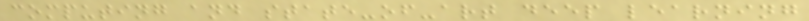computing and state-of-art deep learning
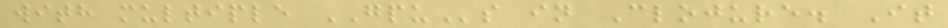with multiple GPUs in Clojure. It
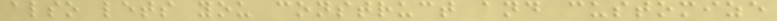also lets you construct and customize
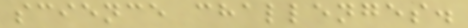science challenges.
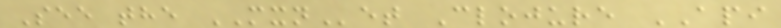See the MXNet Clojure API
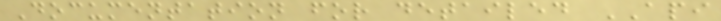Documentation for detailed API
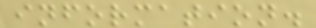information.
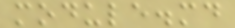module.md
